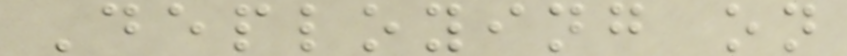Deploying on
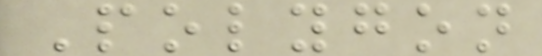Polygon
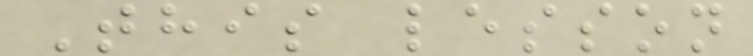This lesson
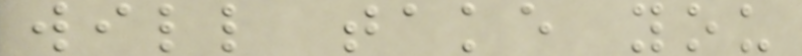will take you
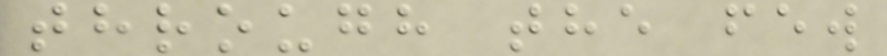through the few
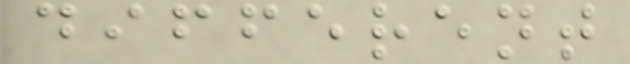different
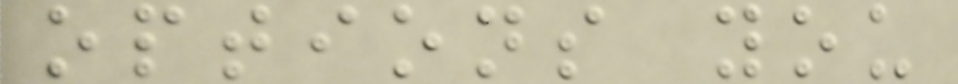options you
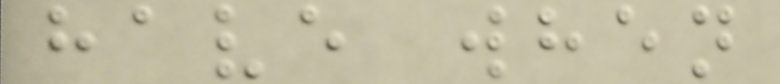have when
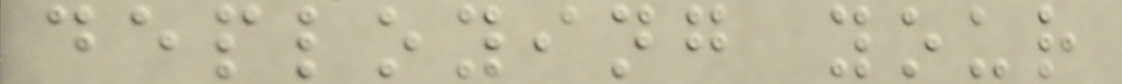deploying your
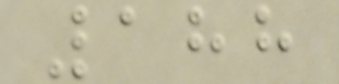188
